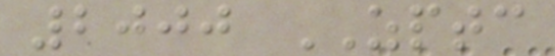2000 ZPTC
